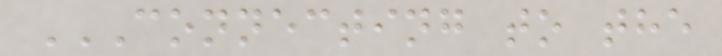CONNECTING TO THE
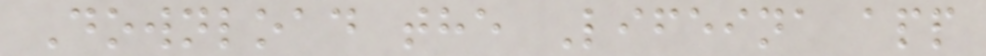Download the Lifeina app
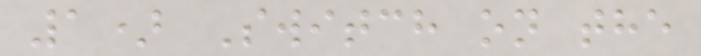1) Switch on the
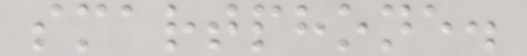smartphone.
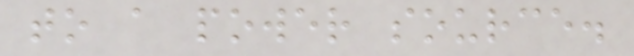to a power source.
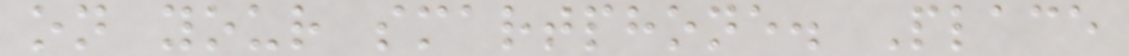on your smartphone. Place
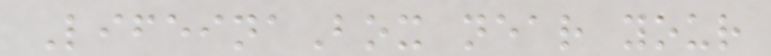LifeinaBox near your
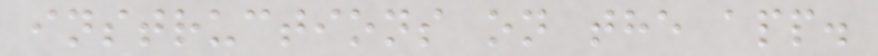instructions on the app.
